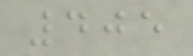405
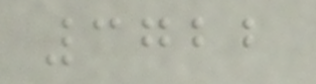3722
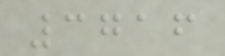3716
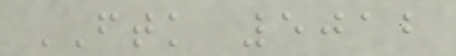FTK 5012
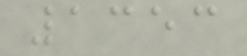1353
